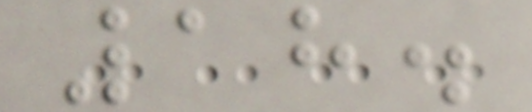18.
